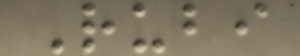Rubi
